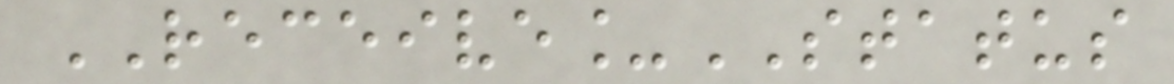RECEIVE_STATUS
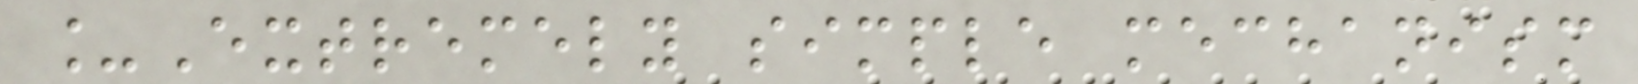_Extremely simple mechanism
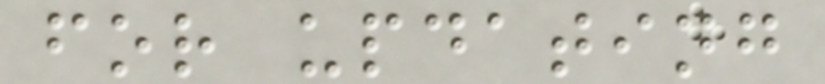for updating
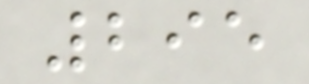295
